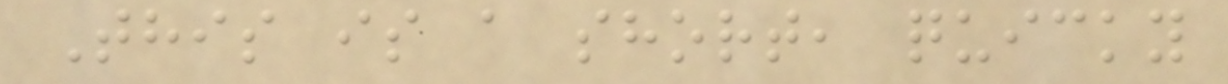This is a short, quicky
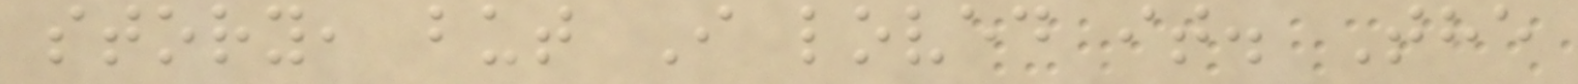story, but I loved it. The
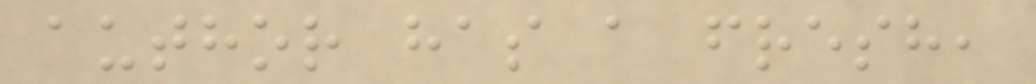author has a fresh,
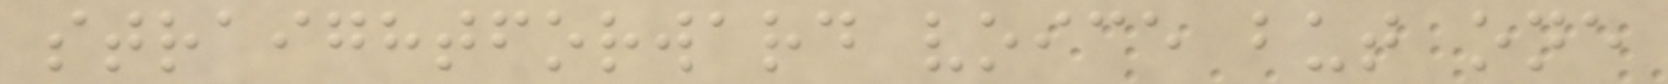straightforward voice but one
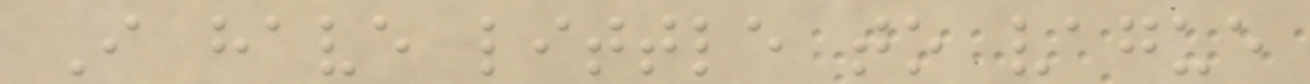I have little to vague
